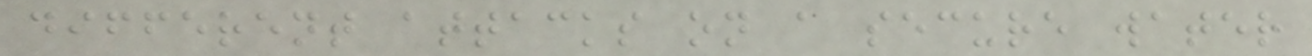different attacks on a secure water
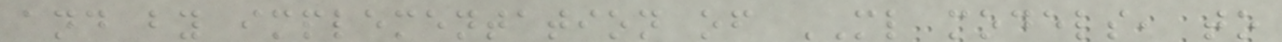and by implementation of ML models, to
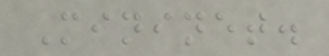Mininet.
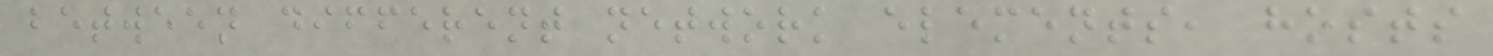between different network elements, hosts
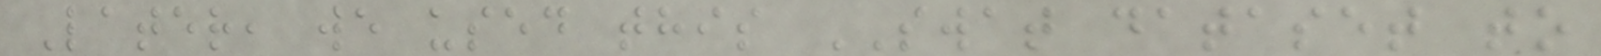Later, we used this SWAT dataset to
